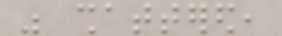was shattered,
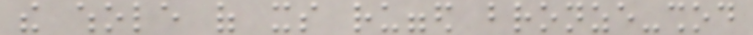the whole of its rugged bronze-shod
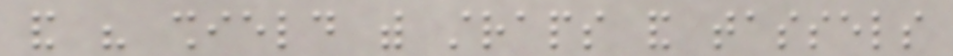and his shield with straps and tassels
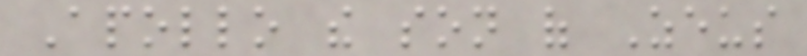Apollo the son of Zeus
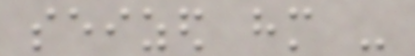seized him -
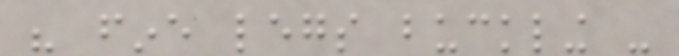his fine legs buckling -
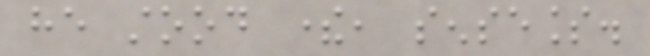he stood there, senseless.
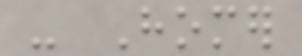- Homer
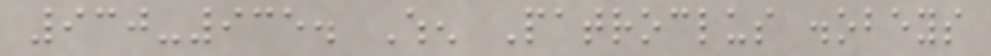930-935. When Patroclus disobeys
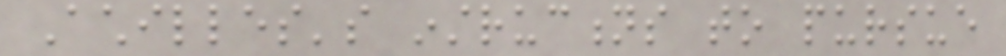Achilles's instructions to pursue
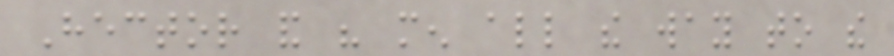Hector and his men all the way to the
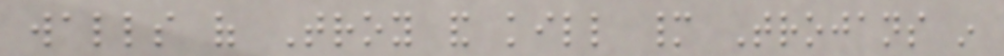walls of Troy and kill many Trojans in
